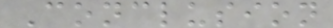Conclusion
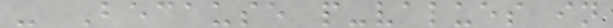- Because p-values in
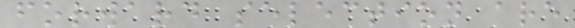forward selection are
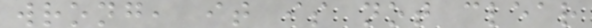wrong, it is not clear
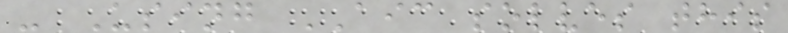- Using AIC solves this
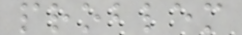problem
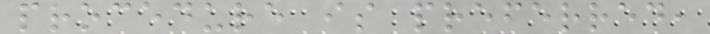procedure is preferred,
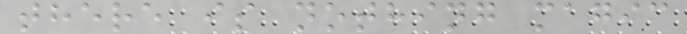there is nothing magic
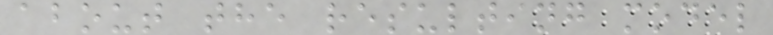about the resulting model
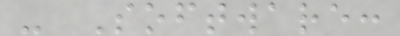- Software:
